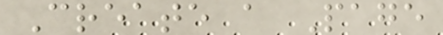Create a Page
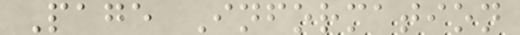Page Information
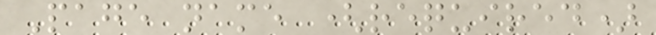Page name (required)
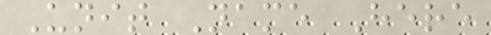Unit Name Here
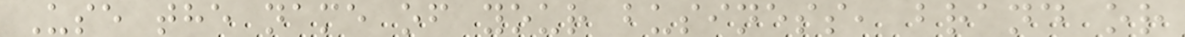Use the name of your business, brand or
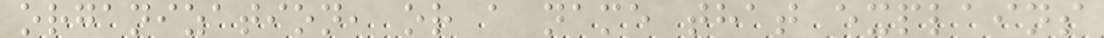organization, or a name that explains
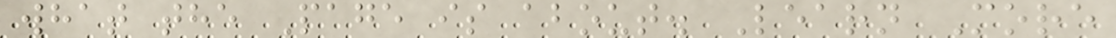what the Page is about. Learn More
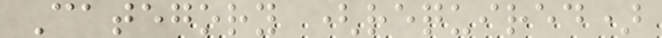Category (required)
